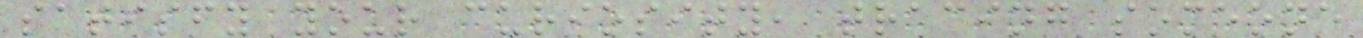satisfy your curiosity, tracing someone
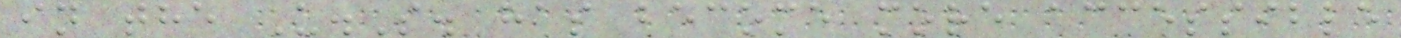in the U.S. has become more accessible
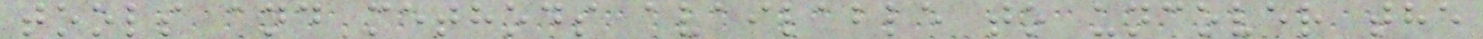tools and methods available to uncover the
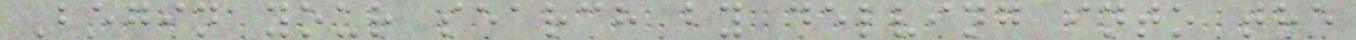Begin your search by delving into the
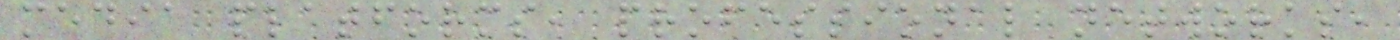media platforms, professional networks,
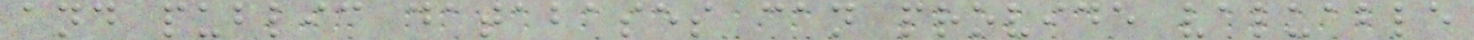and public databases can provide valuable
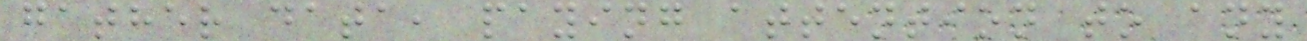gather data, paying attention to any
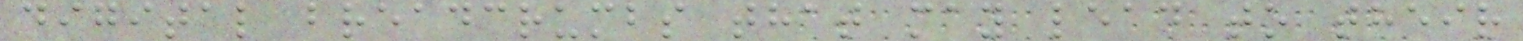digital breadcrumbs that may lead to their
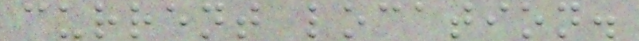current location.
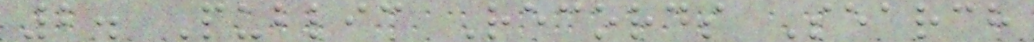2. Public Records Search
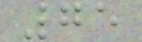75
